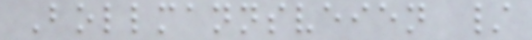Bollmannsveien /
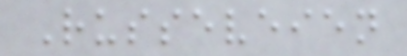Russeveien
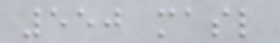550 masl
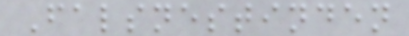Falsnestinden
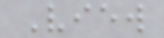View
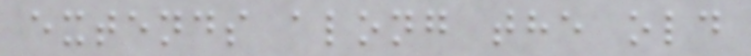extends along the old
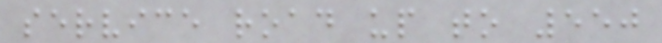service road up to 550
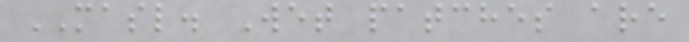MASL. Wet patches are
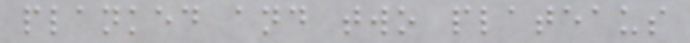planked and two plateaus
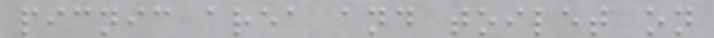picnic area and toilet on
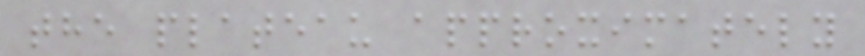the plateau approximately
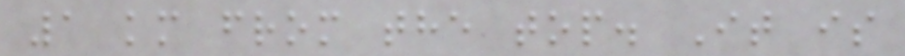1 km from the top. It is
